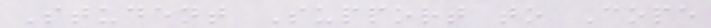Student Support to Cope
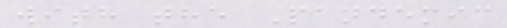with the Pandemic
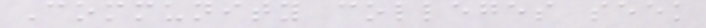Community colleges seek
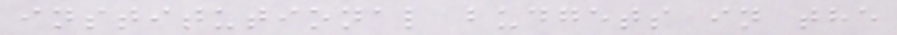institutional budgets in the
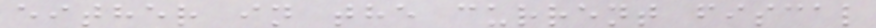either in the current fiscal
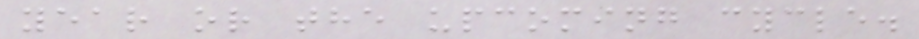year or the upcoming cycle.
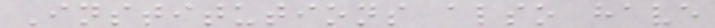Institutions also have
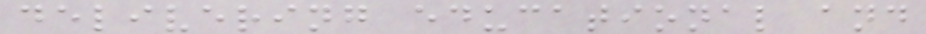delivering educational and
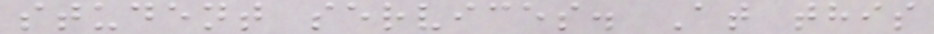student services. At this
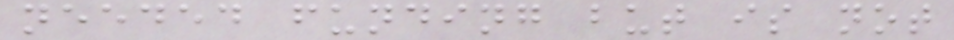needed funding but is not
